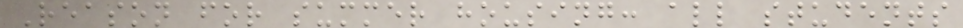Reason for summer housing: all students
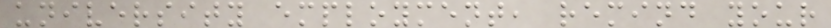university employment, remind your
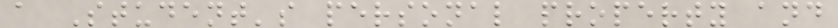a Student's personal property and
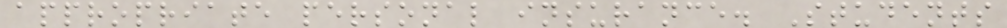appropriate personal insurance. Students
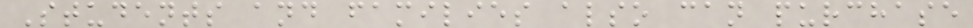Students and families also can purchase
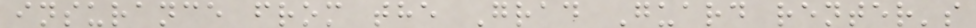insurance from the Grad Guard renter's
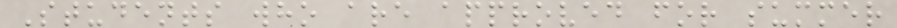Students who are approved for summer
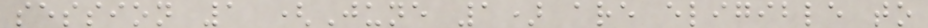session 1 (June 1) are eligible to
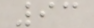93
